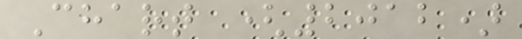Chart (2012)
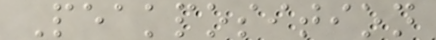Peakposition
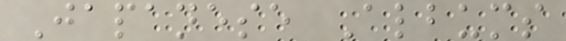Japanese Albums
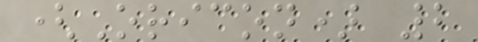(Oricon) 2
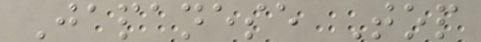Japanese Top
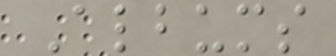Albums
